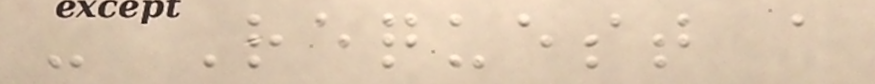- Request a
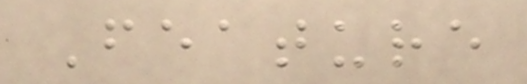Feature
